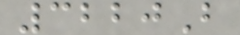3220B
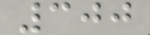300
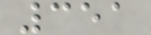351
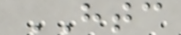HTC
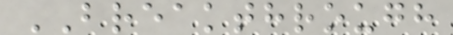BREAKTHROUGH
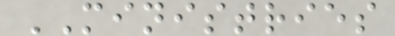MINISTRIES
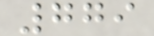779
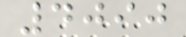4090
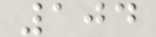104
